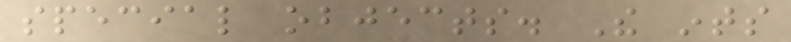special objects. The ints
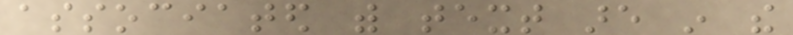associated with text are in the
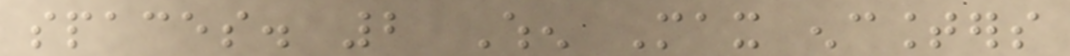spaces. 2 When Max encounters
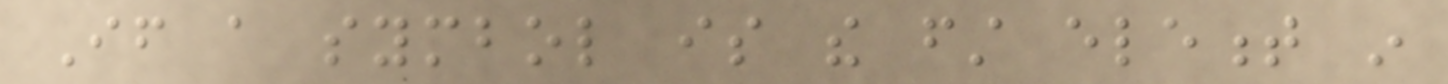If a symbol is the first element in
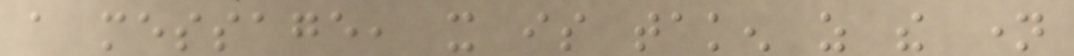a message, it is taken as the name
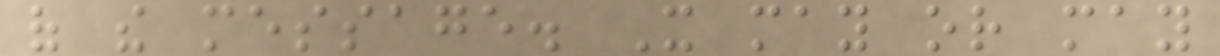of the message. It may or may
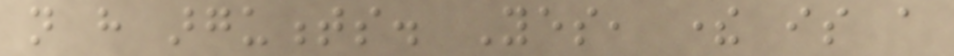not have arguments. Yes, there is a
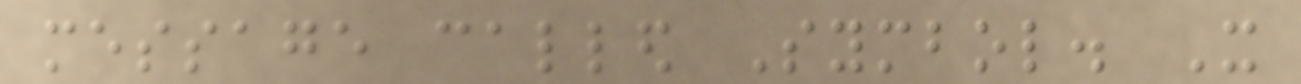message called Symbol. It
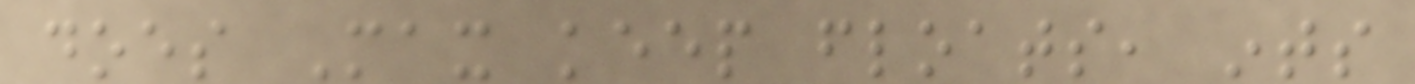does Max keep floats, ints
